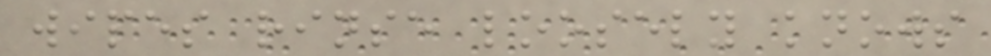wipes rinse loosely knows
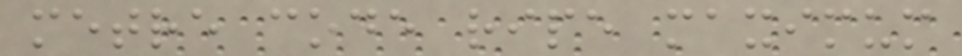metre code ripe maximum
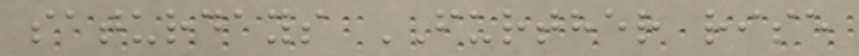saturdays FURTHER rise
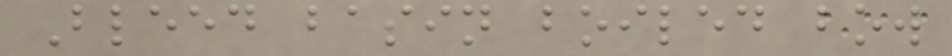Bleed basin boiled bow
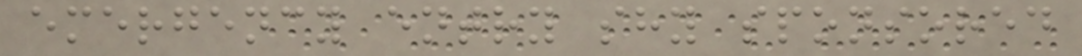emergency entry shy sponsored
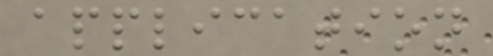application
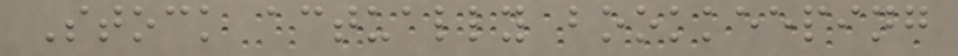Stock actually bookkeeping
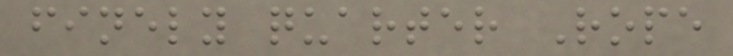finely quarter Rope
